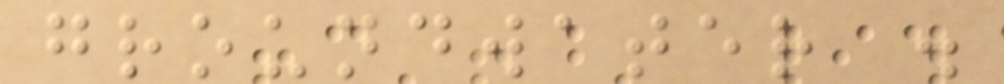groundwater .
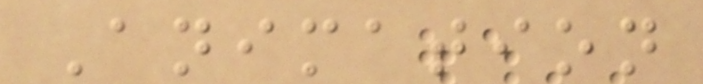Animation
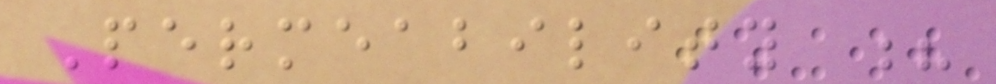Permeability ?
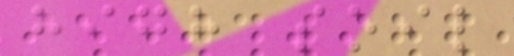high soil
